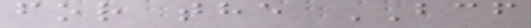for the BCF
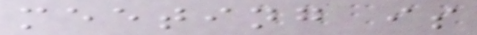meeting is
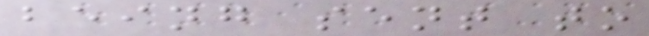being sent to
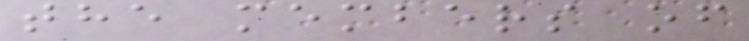the members of
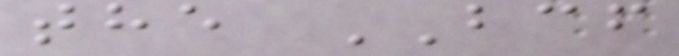the BCF
